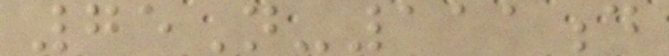75N-111d
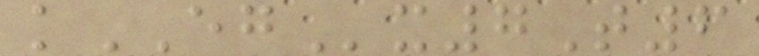kEGx7T6
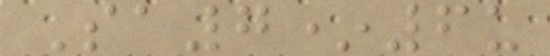Sa7*6u
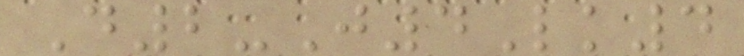D2-J4Lk4
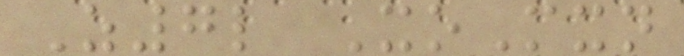Z7l XoMxn
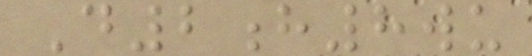D2h8wu
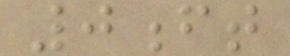0ft
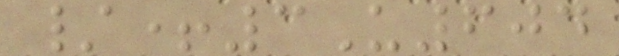/+3U604
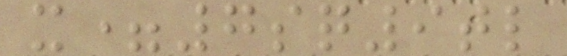x=7sq9tl
